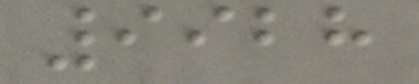9928
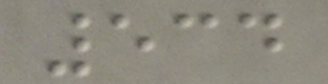534
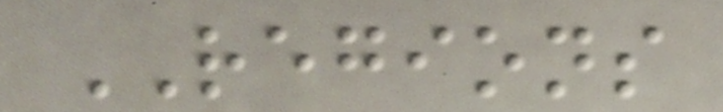REGIONS
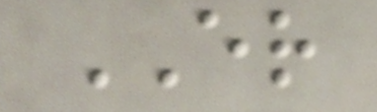ER
